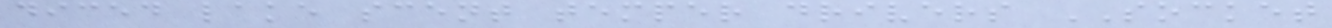diced lake scent temper drivers SOCKET
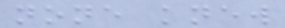none knew
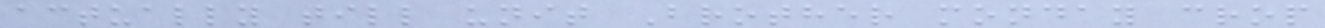actually till unit Brother monday crop
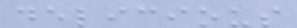delicious
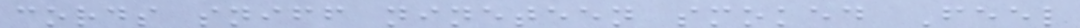cords sniff nineteen smoked Feel
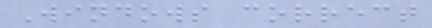Windows correct
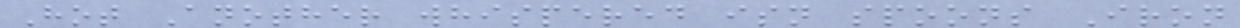Hot Another whispered isn spoons Iron
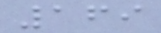169
